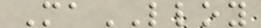MaLLOY
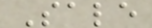Sale
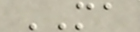MA
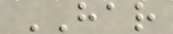HAR
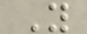Y
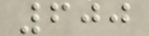600
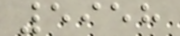5958
